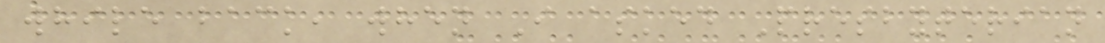while back, when I asked Presbyterian
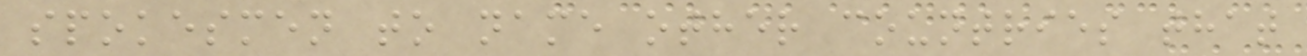spokesmen to name other countries that
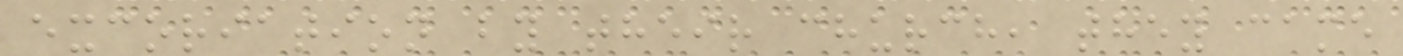excoriation by their church, they came
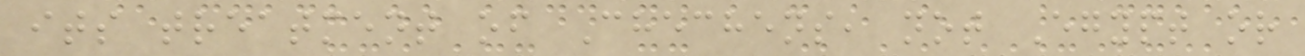its treatment of Chechens, not Egypt or
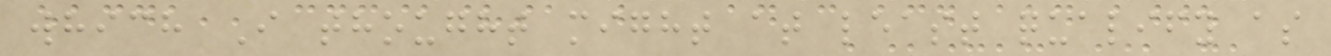which I thought might at least qualify as
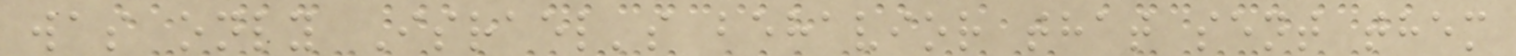was only Israel's behavior that sent them
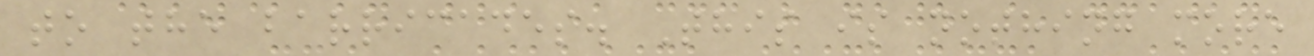to the barricades. This is nothing more
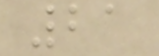21
